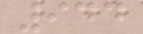944
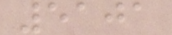5101
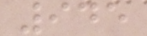945
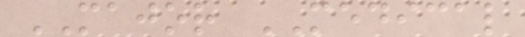MAJOR MEDICAL
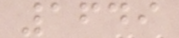1649
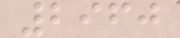2960
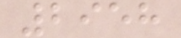2958
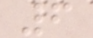6
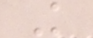K
